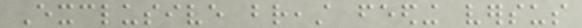Exclusive breast feeding versus
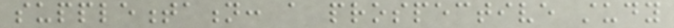supplementation: a prospective study
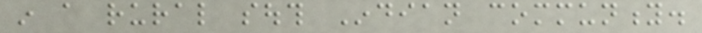in a rural south Indian community.
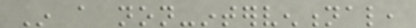In a non-interventional,
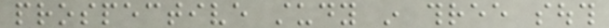prospective study in three south
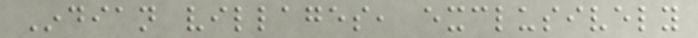Indian villages, exclusively
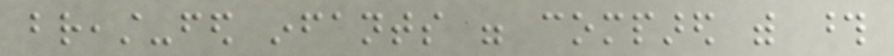breast-fed infants were compared with those
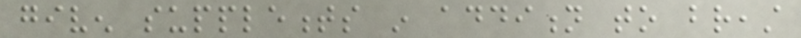given supplements in addition to breast
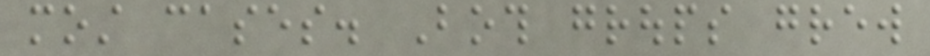most cases. Both groups grew
